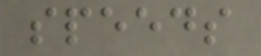speeds
